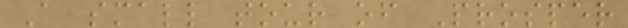A small tour of Prosper
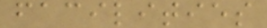facilities
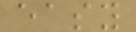easy
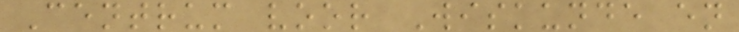Centrum voor Wiskunde en
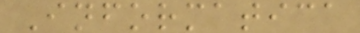Informatica
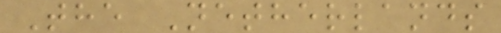The Netherlands
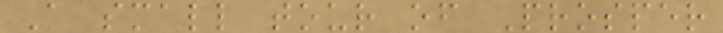A small tour of Prosper
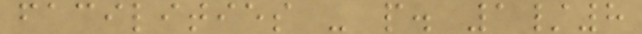facilities - p. 1/8
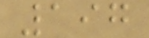197
